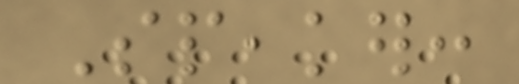Speaker:
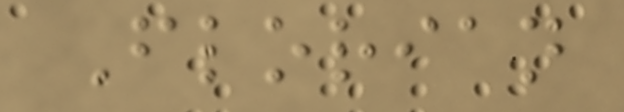Florian
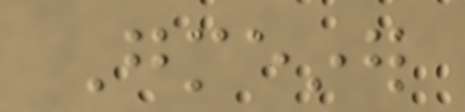Gmeiner
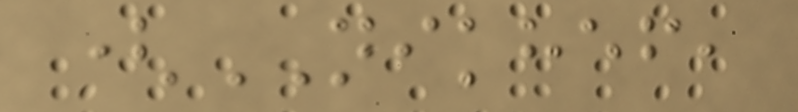(NIKHEF,
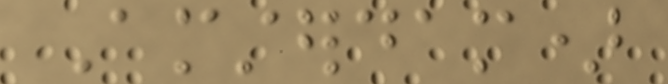Amsterdam)
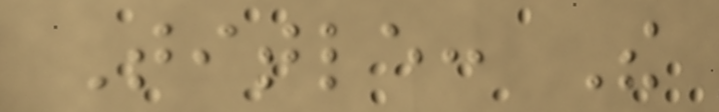Title: The
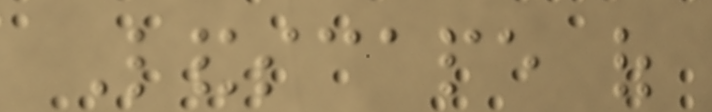Landscape of
